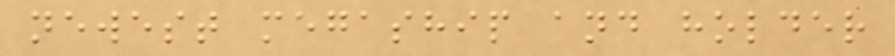newest megaship and holder
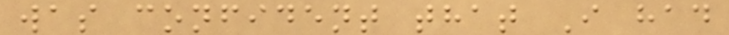was confident that I had
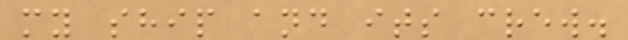my ship and its crew.
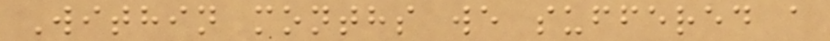Within months we suffered a
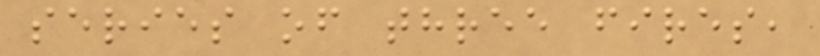series of three fires,
